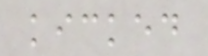kicked
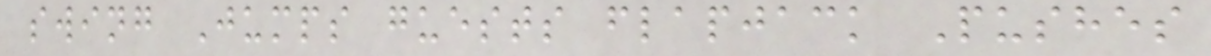swing Jumps guests flapjack Pushes
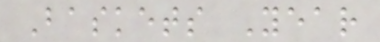Baskets Year
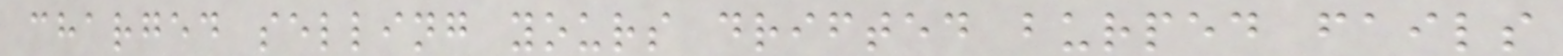charged selling yours drifted burped fails
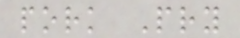pork Pry
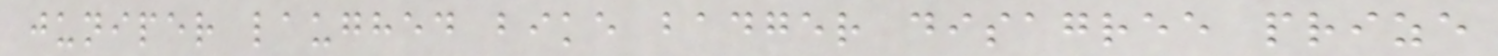juniper laughed bike badger disagree prize
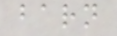barn
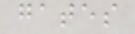gates
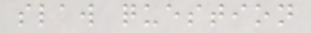slaw question
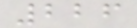226
